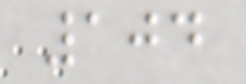104
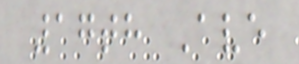17th Ave
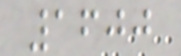1600
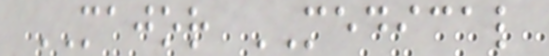MAJOR MEDICAL
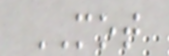MOT
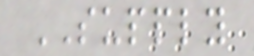SUPPLY
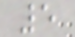5
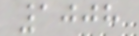1008
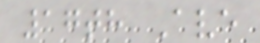17th Ave
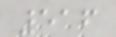516
